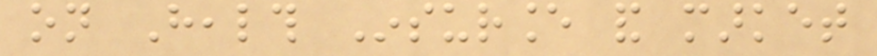on Health Insurance and market
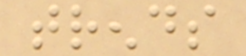trends
